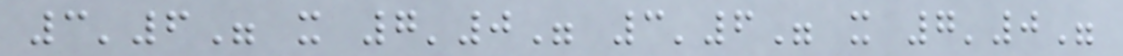3'6" x 7'0" 3'6" x 7'0"
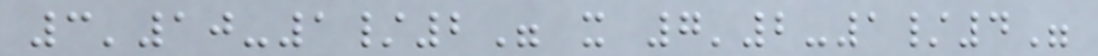3'10-1/2" x 7'2-1/4"
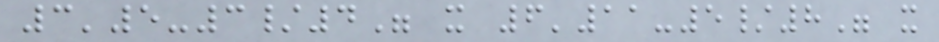3'5-3/4" x 6'11-5/8" x
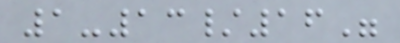1-13/16"
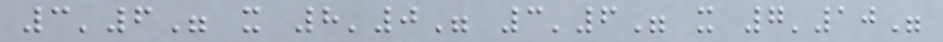3'6" x 8'0" 3'6" x 7'10"
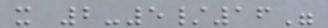x 2-5/16"
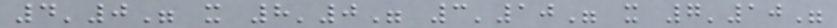4'0" x 8'0" 3'10" x 7'10"
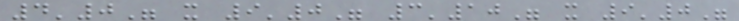4'0" x 9'0" 3'10" x 9'0"
